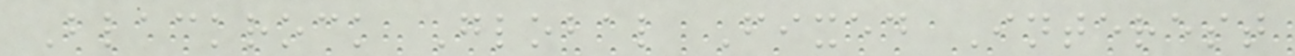Blackrock Global Fixed Interest
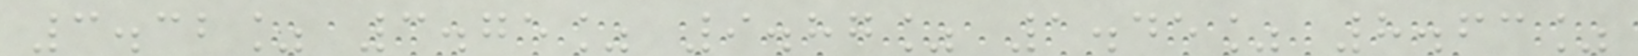3.32% 3.75% 9.87% 1.45% 8.63%
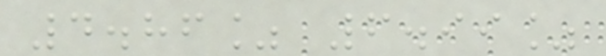4.86% 6.99%
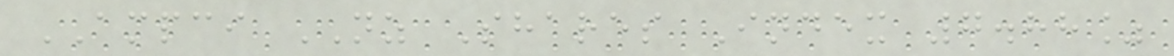AMPCI NZ Shares Index 7.88%
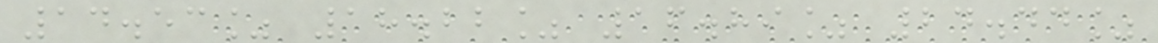14.53% 18.22% 16.89% 24.44%
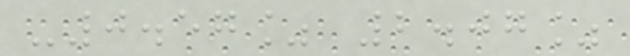-0.57% 2.07%
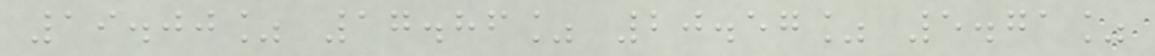19.00% 17.86% 20.57% 5.71%
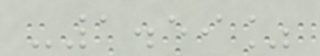-1.59%
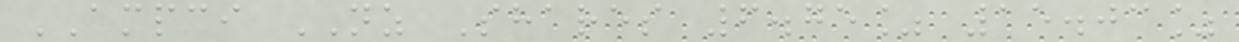AMPCI NZ Shares 6.75% 15.03%
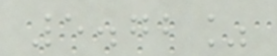5.72%
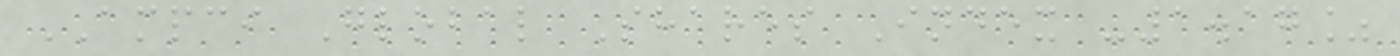AMPCI Global Shares Index -1.17%
